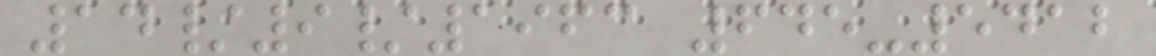14/9/1963 645-5412
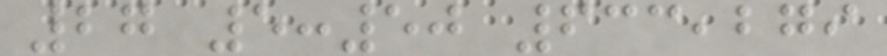27 5:50 633,279
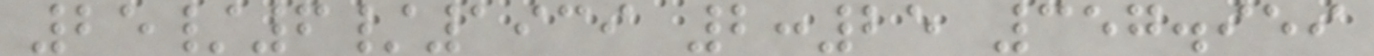25/6/1939 2:25 357.959
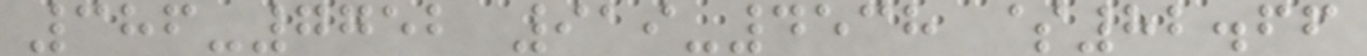386-7752 919-4538 $82.66
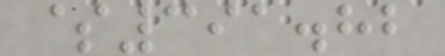$391.82
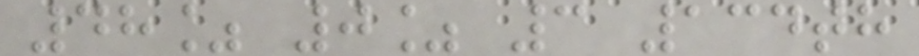48% 0% 3 134th
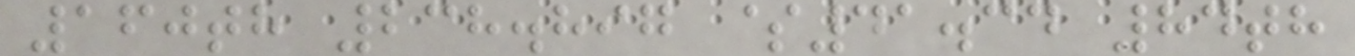160th 238.897 $41.34 84th
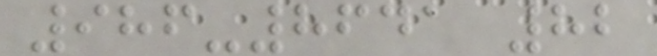986-8641 82
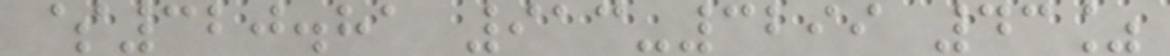$320.81 913-3299 43%
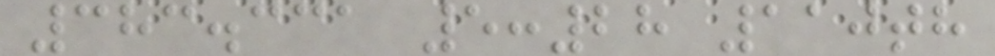383.331 5:28 110th
